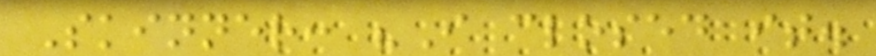Skinner: "I closed it.
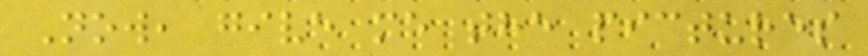Now, give me the pictures
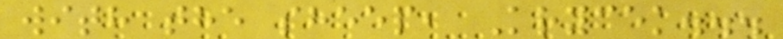with the sheep, Krycek...
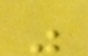"
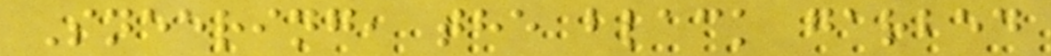Sneering, the black garbed
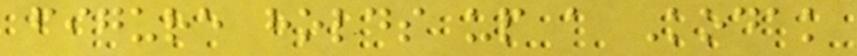figure holds up a Kodak
